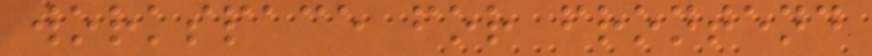workspace for frontend
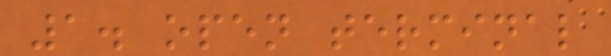1. open terminal
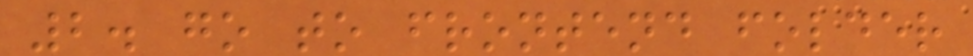2. go to frontend folder
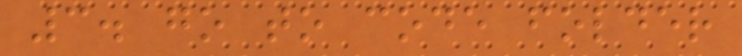3. go to code folder
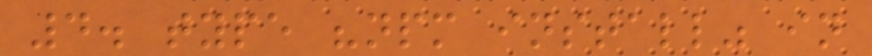4. type "npm install" in
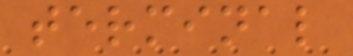terminal
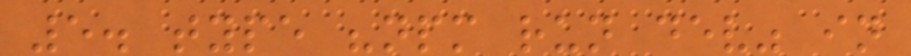5. type "npm run dev" in
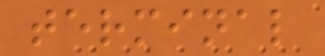terminal
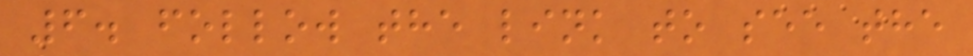6. follow the link to see the
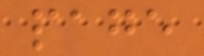page
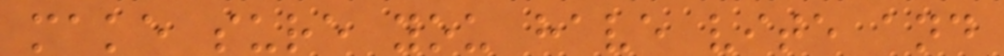make sure you have vite and
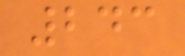243
